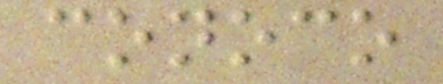conoco
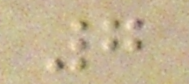7
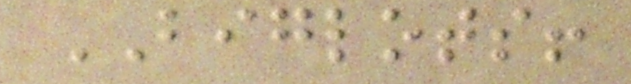BIGLOTS!
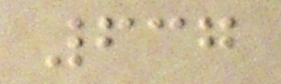637
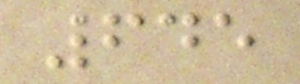645
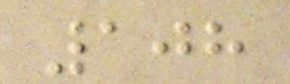108
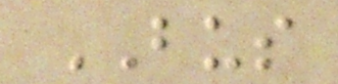BUS
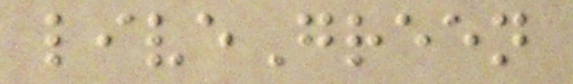liveGreen
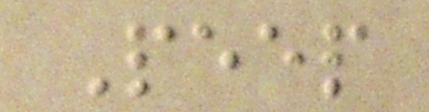Peep
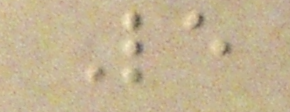Le
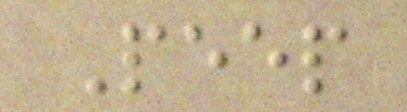Peep
